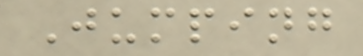Jumping
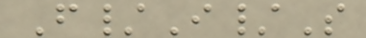F/I/S
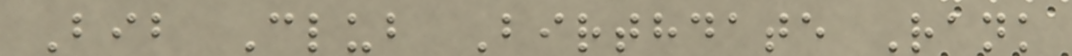Bib Club Birthdate Rank
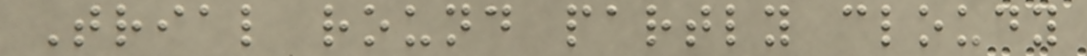Trial round partly cloudy
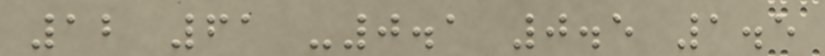12 61 -0.1 0.5 1.5
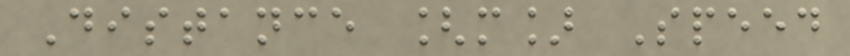Distance [m] Speed
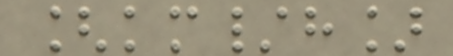[km/h]
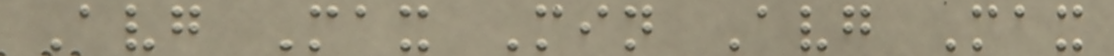Avg Max Min Avg Max
